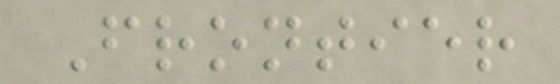Frontier
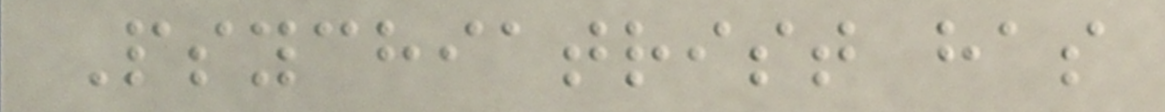Psychiatrist has
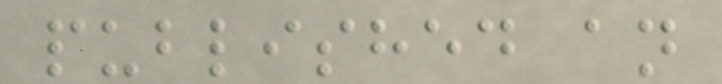published an
